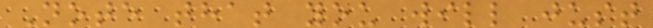Note that you will just
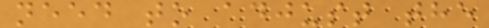need to adjust the
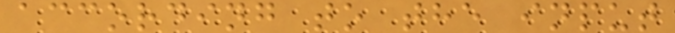according to the input
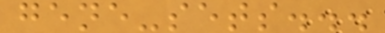gene-sets...
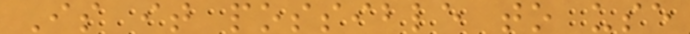Is it possible to use
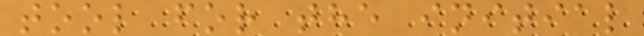tool for the initial
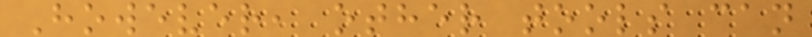However, other tools can
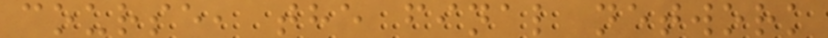course, the final network
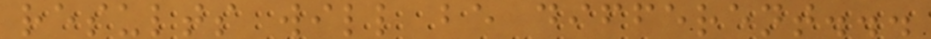results will be different...
